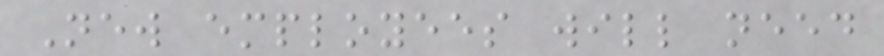New employees will need
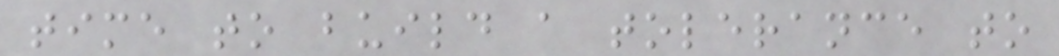time to build a tolerance to
